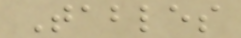Tables
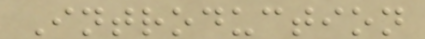Introduction
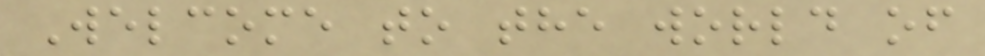Welcome to the world of
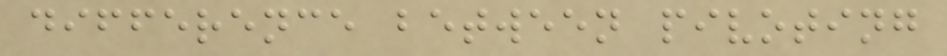difference between pivoting
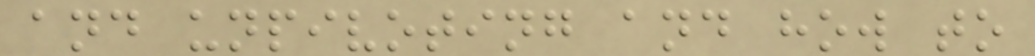and unpivoting and how to
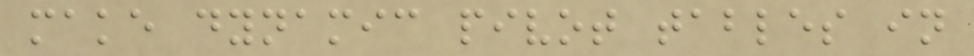make dynamic pivot tables in
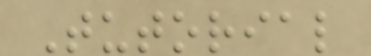Tutorial
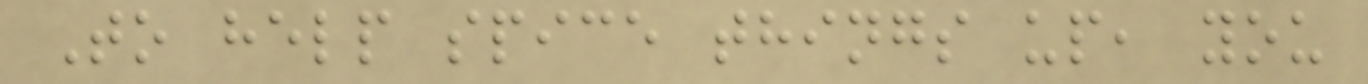To help spice things up, you
